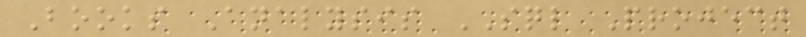Books Analysis SQL Project
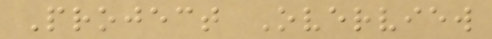Project Overview
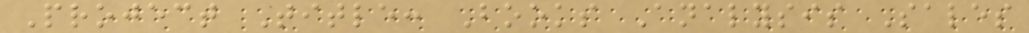Project Title: Books Analysis Sales
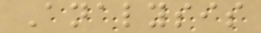Analysis
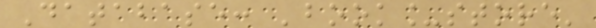Database: 'book_store'
